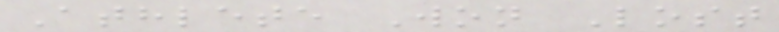Athlete Won Lost
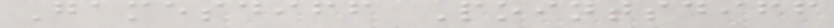Gamesdiff Pointsdiff
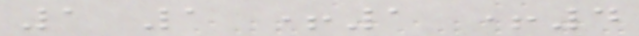1 1 +1 +4
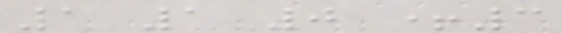1 1 0 +3
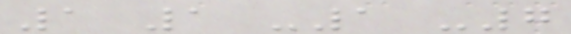1 1 -1 -7
